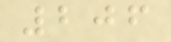206
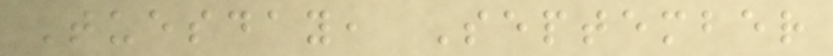Tuesday, September
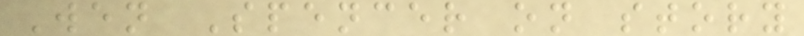Wen Spencer on story
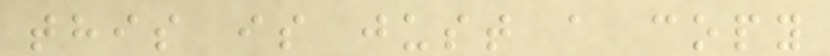this is just a copy
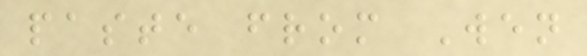paste from Wen
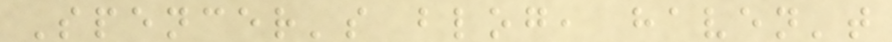Spencer's blog, haven't
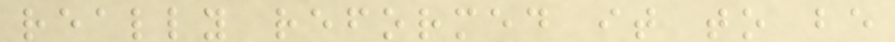really reformed it to be
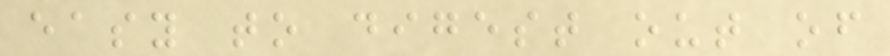easy to digest out of
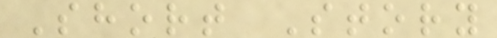Short Story
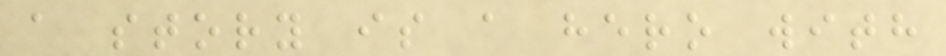a story is a hero with
